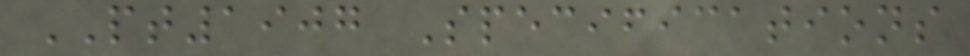PT1907 Specifications
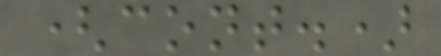(cont.)
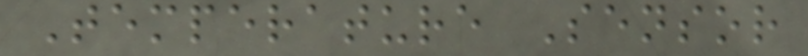Temperature Sensor
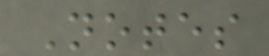Notes
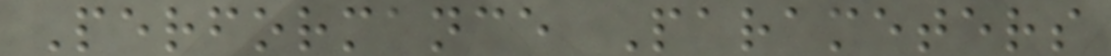Performance Parameters
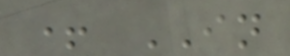+ IN
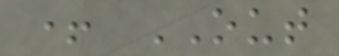+ OUT
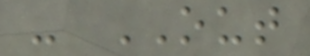- OUT
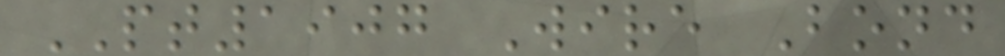PT1907 Wire Bond
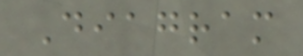Diagram
